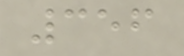356
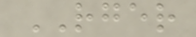RGER
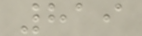819
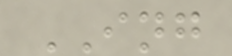ING
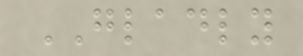GLADLY
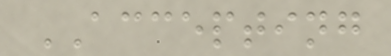ACCEPTING
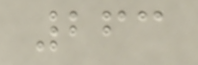263
